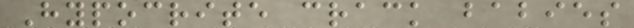Hypocrite crack babies
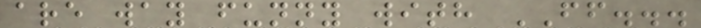are way funny with FF...
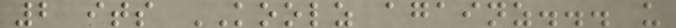2 its KOOLZ againz... u
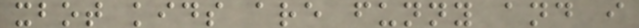xbot kids are funny and i
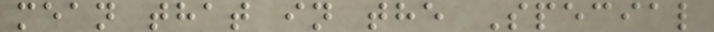mean that in the Special
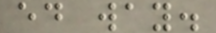ed way.
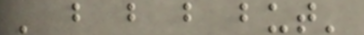' b b b but'
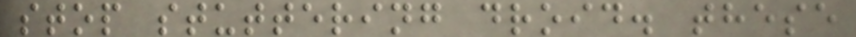stop stuttering droid. these
